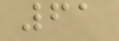61
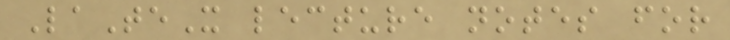LaTeX lecture notes for
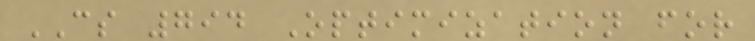CS 794 Optimization for
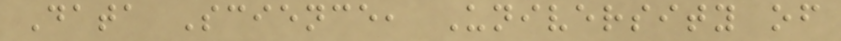Data Science, University of
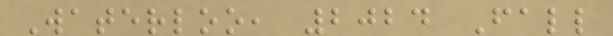Waterloo, 2024 Fall
